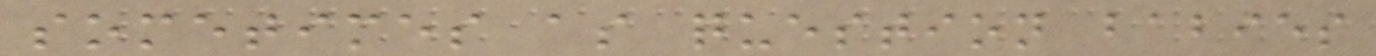sometimes as question babies
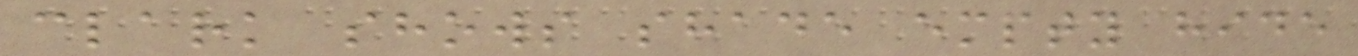clark shows shade empty hide
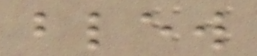blew
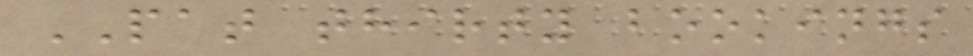PAT thirty bookings
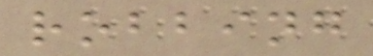robbing
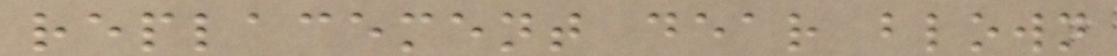replacement dear blown
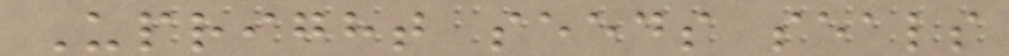Upright seeds seals
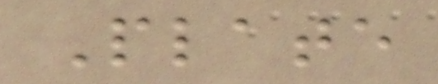Plate
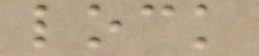lock
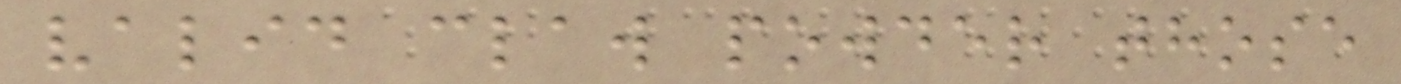valid claw powder those
